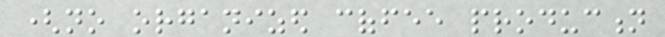(no organized coffee production
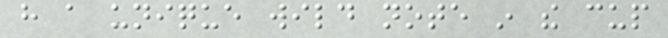have a unique wild note in the cup
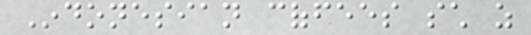Indonesian coffees such as
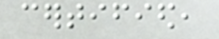certified,
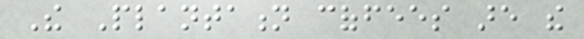The Plantation coffees are the
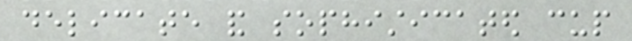delicate and sophisticated cup
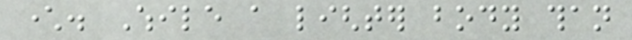character. While a lighter body than
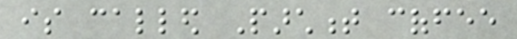is called Parchment coffee
